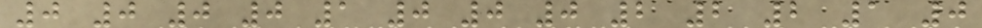0 0 0 0 1 0 0 0 2 2 2 1 0
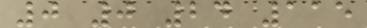0 0 24 115
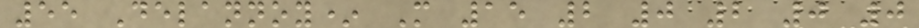55 Delannoy* M 15 2 0 2 0 0
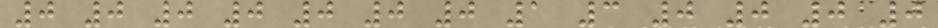0 0 0 0 0 0 0 1 3 0 0 0 0
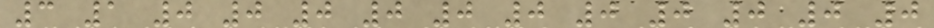3 1 0 0 0 0 0 0 0 0 0 0 0
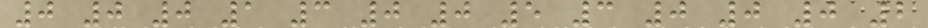0 0 0 1 3 0 0 5 3 0 0 0 2
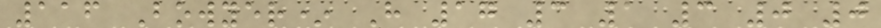116 Bowyer* H 17 3 1 3 0 0
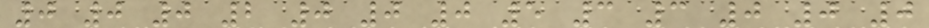0 0 0 2 0 0 0 5 3 3 0 0 0
